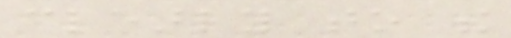clearly to the
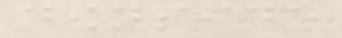downside
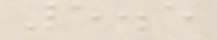5.5
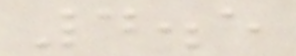4.5
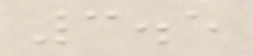3.5
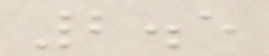2.5
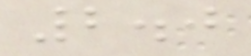2.0
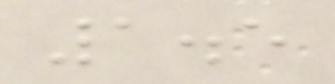1.5
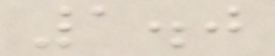1.0
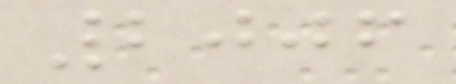2006
